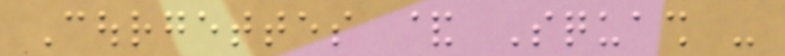Courgettes & Squash -
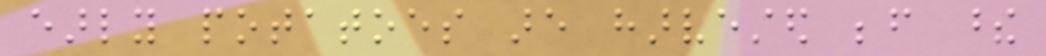early potatoes are harvested before these
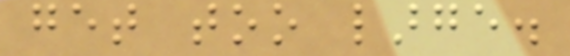get too large.
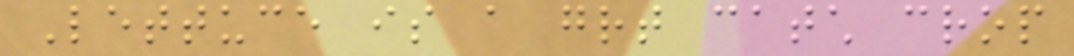Lettuce is a great catch crop
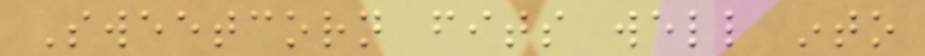Sweetcorn fits well into
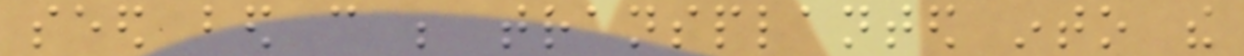seed bed can be transplanted into the
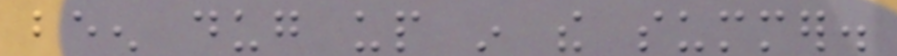been dug up in the summer.
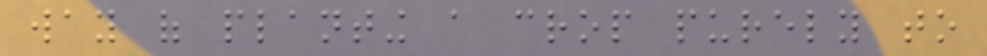way of planting a crop purely to
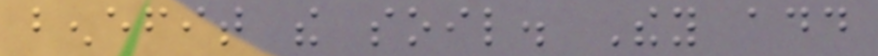benefit the soil. They add
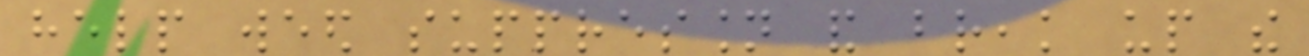help weed suppression and break up the
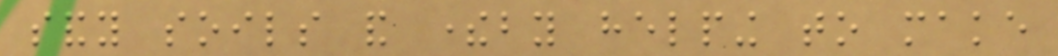sandy soils and thereby helping to make
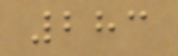283
